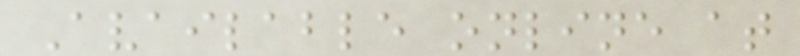Available online at
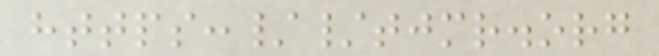https://tjmr.org
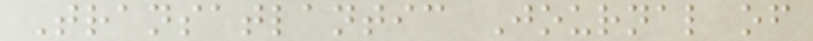Transatlantic Journal of
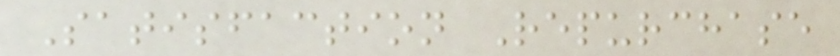Satisfaction Repurchase
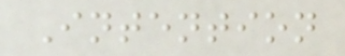Intention
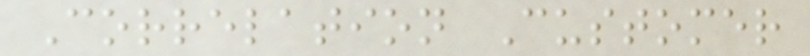Correlation Customer
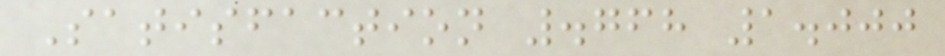Satisfaction .768 1.000
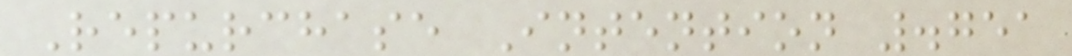Repurchase Intention .751
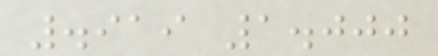.919 1.000
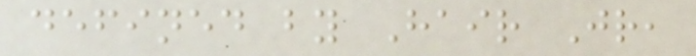defined by Hair Jr,
